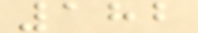182
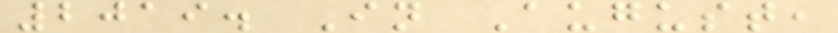2019. In August,
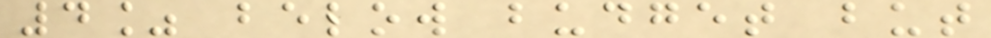4% below budget but
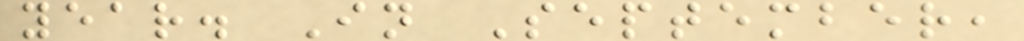year. In September,
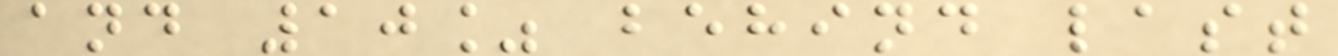and 10% behind last
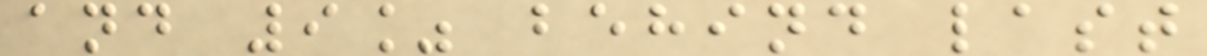and 9% behind last
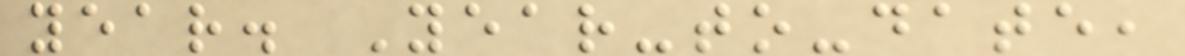year. Year-to-date,
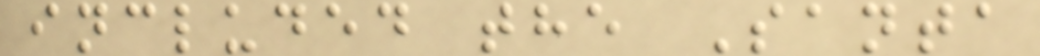included the Santa
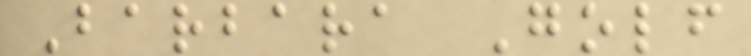Barbara Golf
